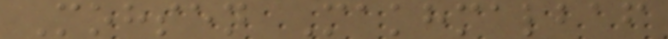Mohsen Makhmalbaf
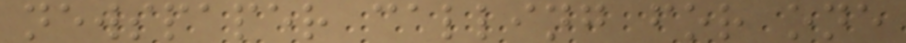newspaper calling for one
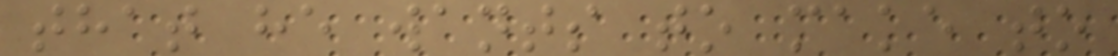that he wants to make to
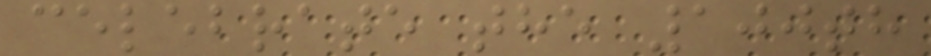celebrate the 100th
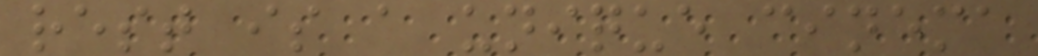rest is a unique cinema
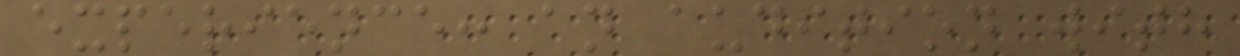experience: an audition with
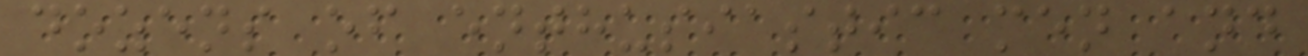dozens of enthusiastic men and
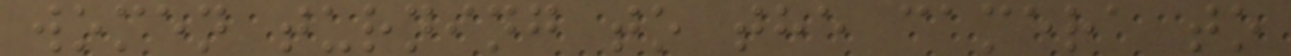women turning to the camera to
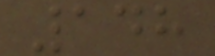148
